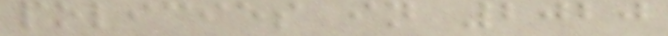policies in 2020
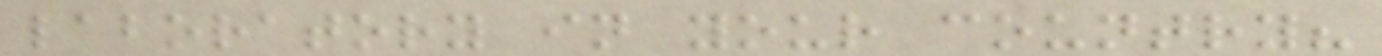laboratory in your country?
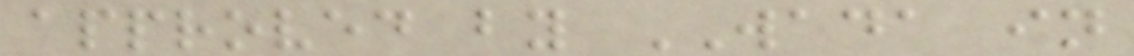approved by WADA in
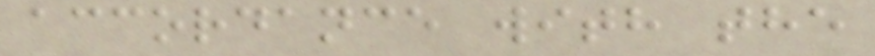accordance with the
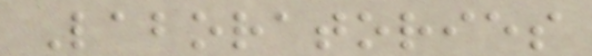Laboratories
